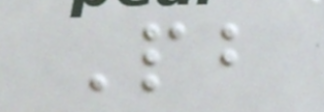Pb
